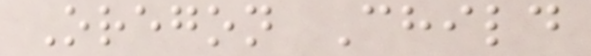Oregon Child
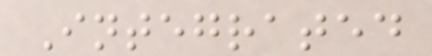Integrated
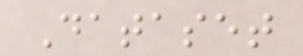Dataset
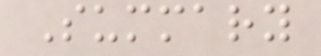Summary
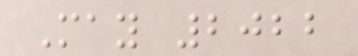May 2022
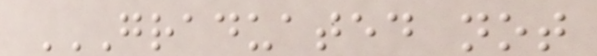GRADUATED NOT
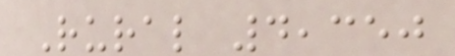Rural 4,350
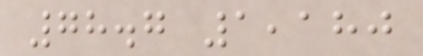78.7 1,180
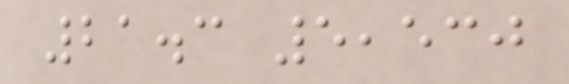21.3 5,530
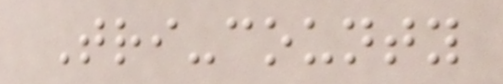Tri-county
